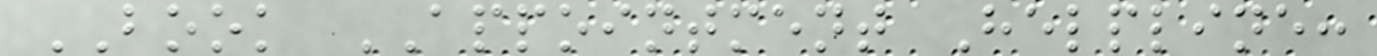BOOK APPOINTMENT Helpline:
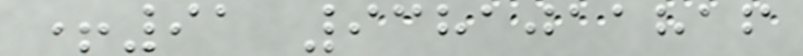+91 9381011816
